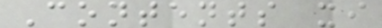Contents xi
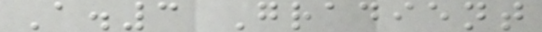A.3 Gradient
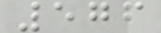576
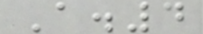A.4
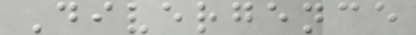Divergence
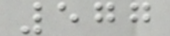577
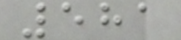581
